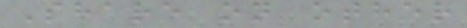Share on other
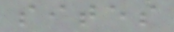sites
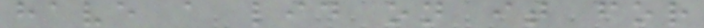have a lid on it for
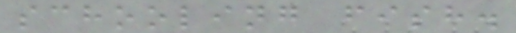schooling fish.
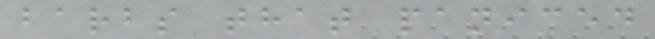barbs that paniced
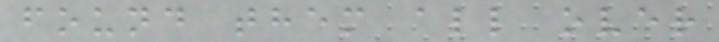found them all over
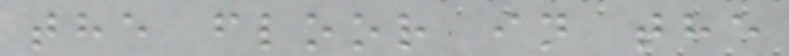the floor in the
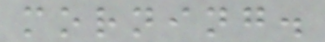morning.
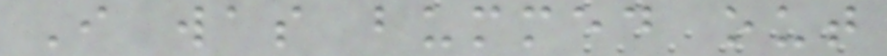I was bummed out
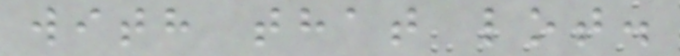with that lot.
